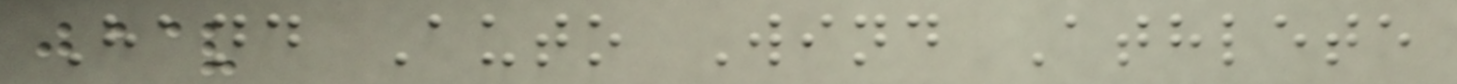Hand Auto Wind Athlete
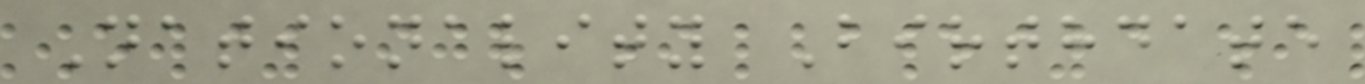Nationality Birthdate
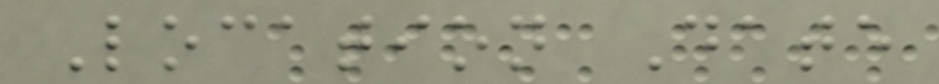Location Date
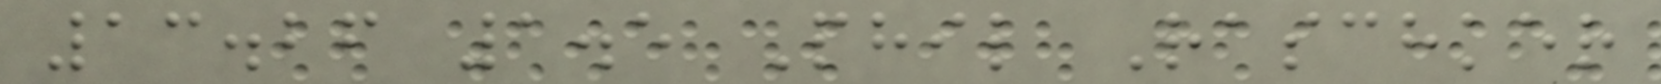13.26 1.5 Phil Raschker
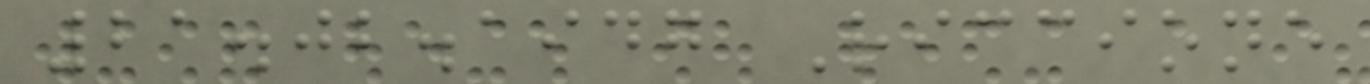21.02.1947 Riccione
